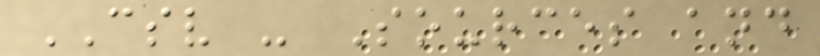CSV - Sources and
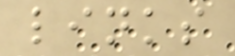links
